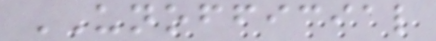UNOFFICIAL
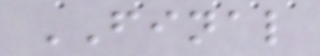FINAL
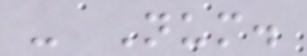- Num.
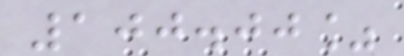100.00%
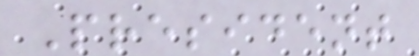President
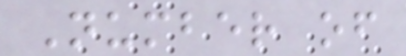Number of
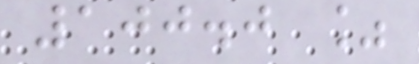100.0 %
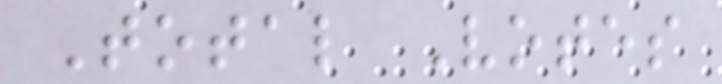Total Votes
